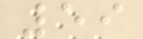59
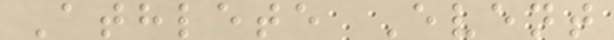Athlete Event
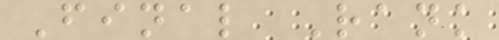Final Rank
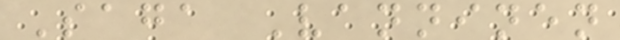Saga Vanninen
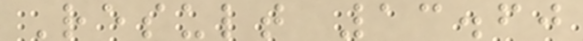Result 13.60
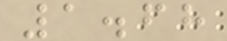1.68
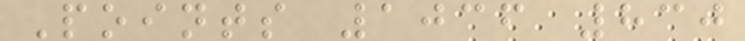Points 1036 830
